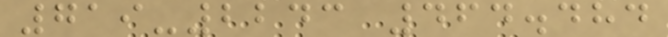719-2243 464.484
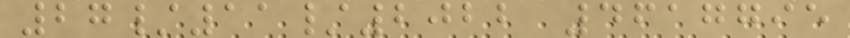27/11/2022 4617795
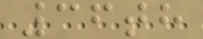36th
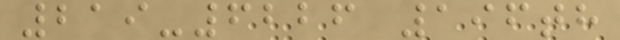219-6226 196th
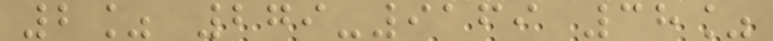2% 279-9169 38%
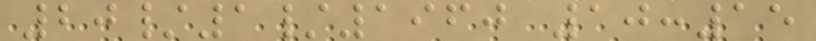20/1/1960 10:15
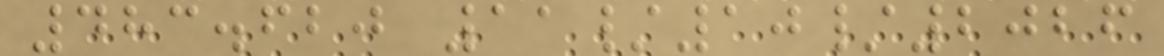483.620 11/10/2026
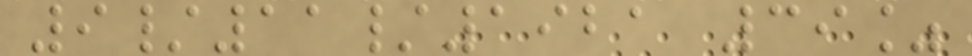9/11/1921 39%
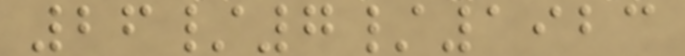26/7/1923
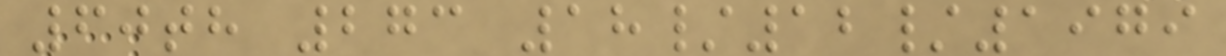60th 273 18/12/1979
